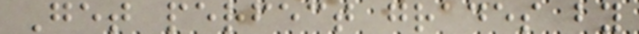Get perfect grades by
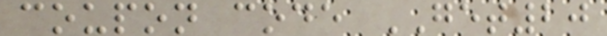coupon code GET20
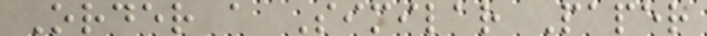Order a Similar Paper
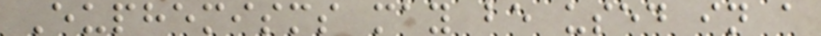Euphemisms may be used in a
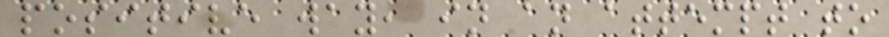positive way, in an attempt to
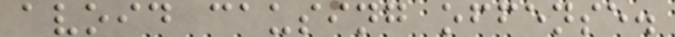avoid causing offense.
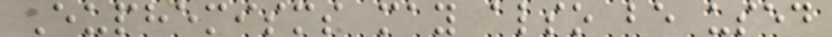Euphemisms may also be used
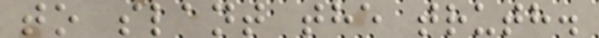to slant the truth.
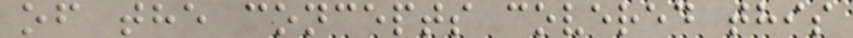of the concepts covered this
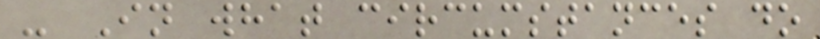- In what circumstances do
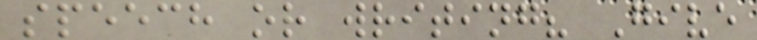speech or writing? Give
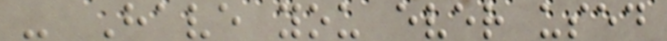- Have you ever used
